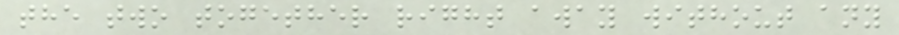the two together right away without any
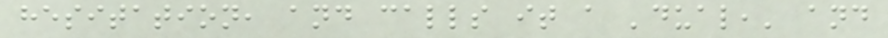hesitation, and calls it a 'dual,' and
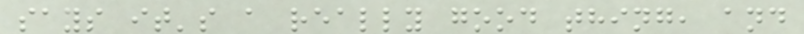says it's a really good thing, and
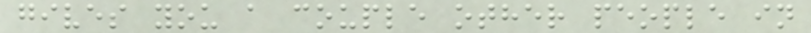gives you a couple other people in
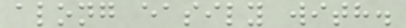along easily with.
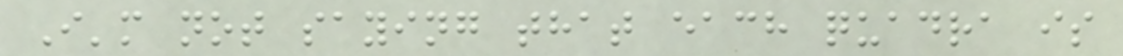I'm not saying that each quadra is
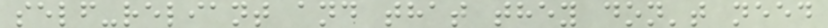self-reliant and that they don't need
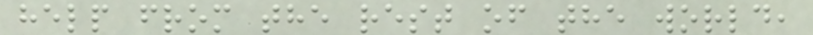help from the rest of the world,
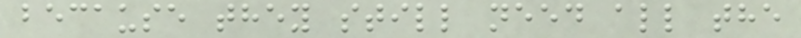because they still need all the
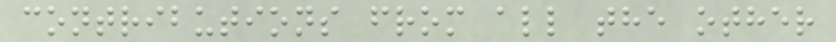contributions from all the other
